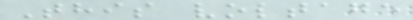This voltage
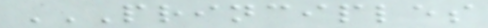PRINCIPLES
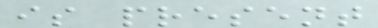is present
